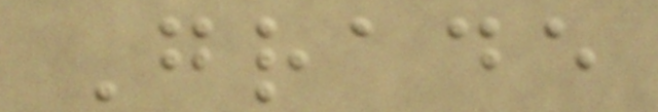Grade
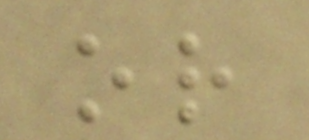or
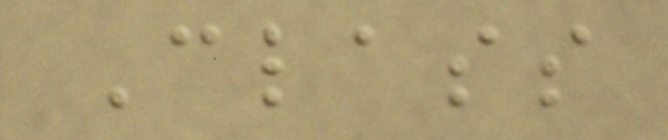Class
